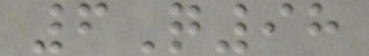6Q98
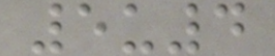5u4
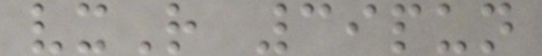vxR 39pun
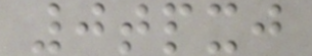0tpxj
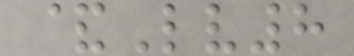&Lv8
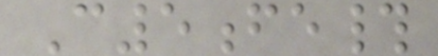C5fe#
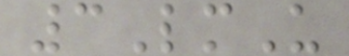3LmU
